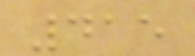415
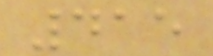415
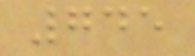745
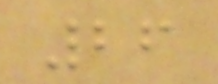26
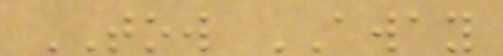TOW AWAY
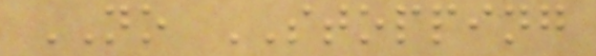NO STOPPING
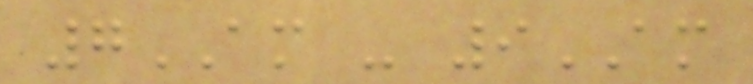7AM - 9AM
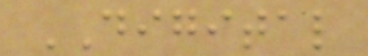DIGITAL
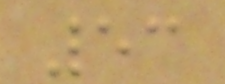53
